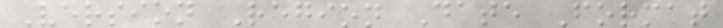Version Region Date Format
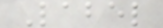Label
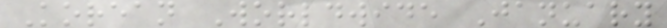Korean Worldwide January
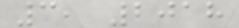3, 2018
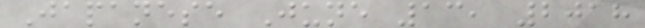Japanese June 13, 2018
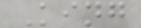King
